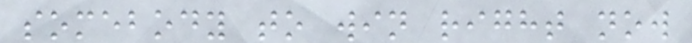somebody to win right now
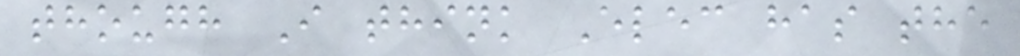though I think Elec has the
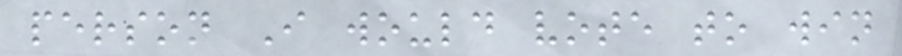person I would vote to win
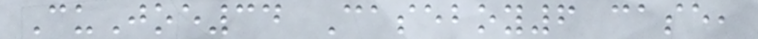CuJoe34 Caseboy6 case,
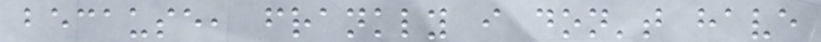because, frankly i don't have
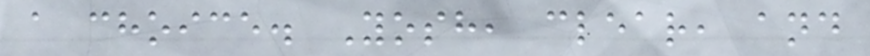a choice. Yosh, clear, and
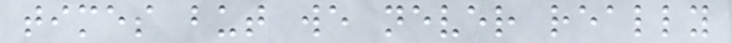times but we never really
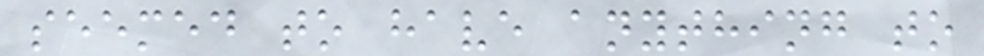seemed to have anything to
